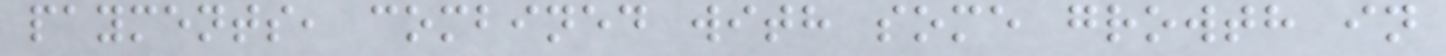payments, combined with some growth in
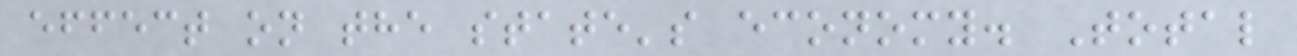effect on the state's economy. Total
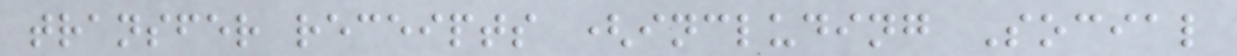transfer receipts (including Social
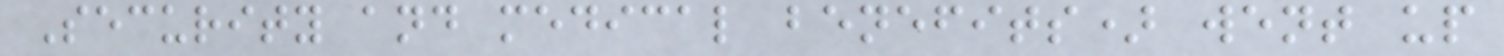Security and medical benefits) went up
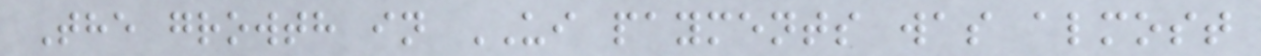The growth in UI payments was almost
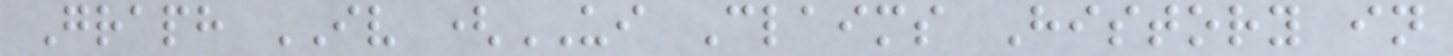Graph IV (UI Claims History in
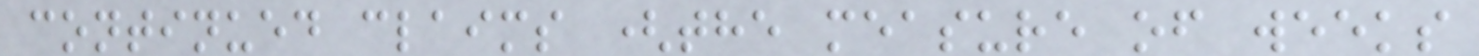continued claims (the measure of weeks
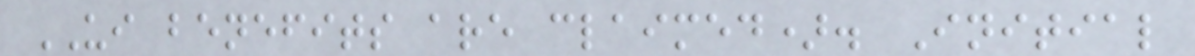UI benefits are claimed). Initial
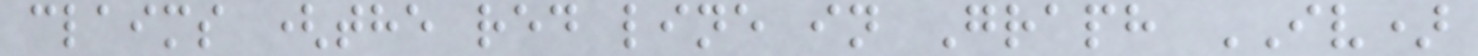claims (the red line in Graph IV)
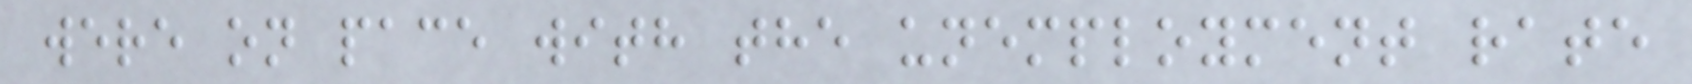were on pace with the unemployment rate
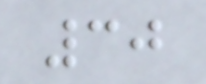30
